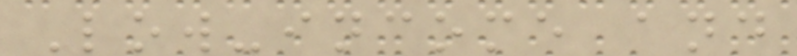Low-income and
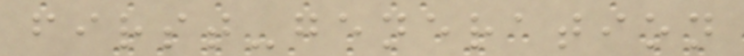first-generation
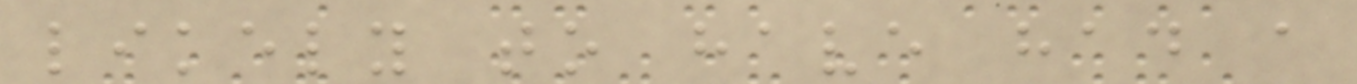likely to have had a
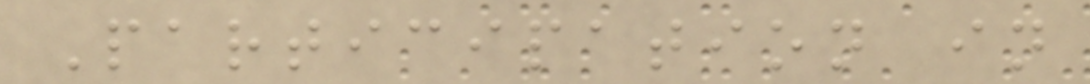Participation in
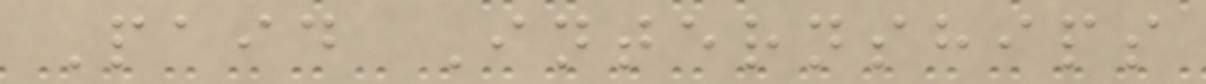Paid Internships
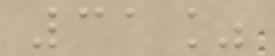31%
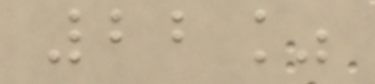22%
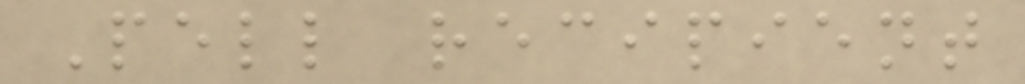Pell recipient
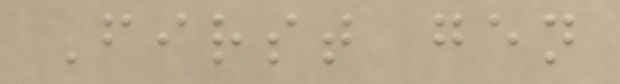First gen
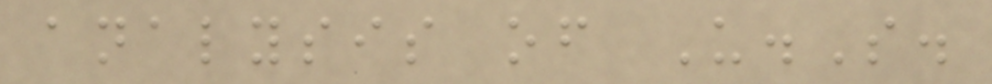analysis of U.S.
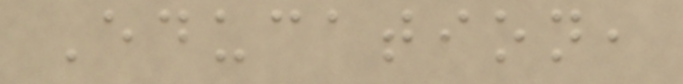Education,
